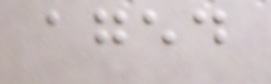aged
